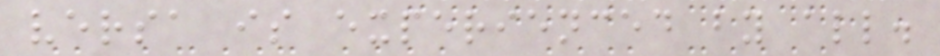versa is experienced by all.
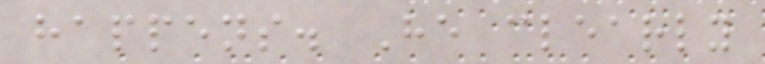happens. He clearly
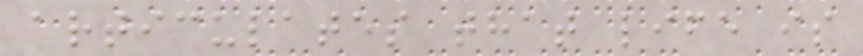articulates that life is
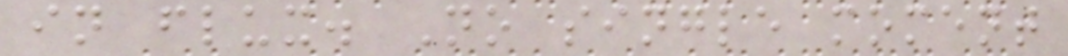in flux. No single moment
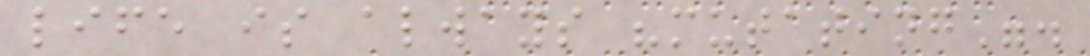life is always "mutating".
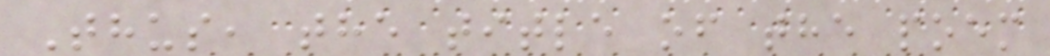Thus, the title of the poem
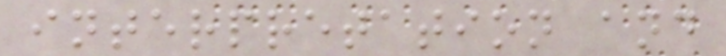interpretation and
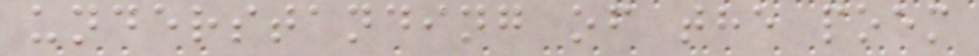understanding of the poem
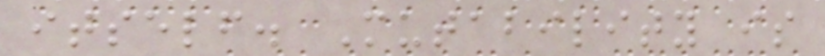itself. Mutability is
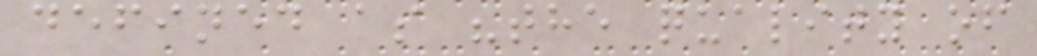defined as "the quality of
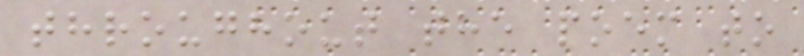throughout the poem to
